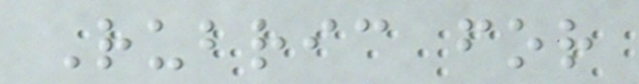Rubric for
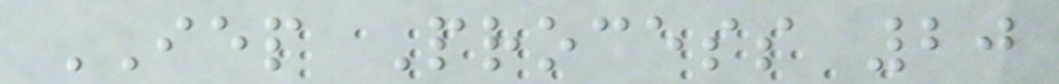IEP Process 20
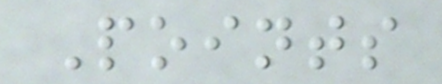Points
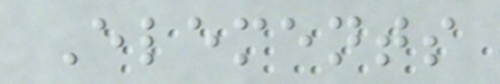Elements
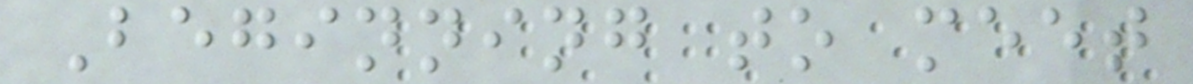Beginning to meet
